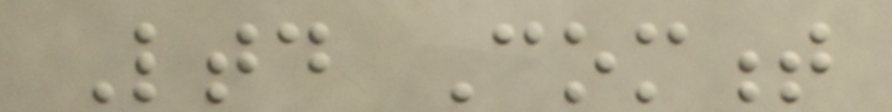Ltd Comment
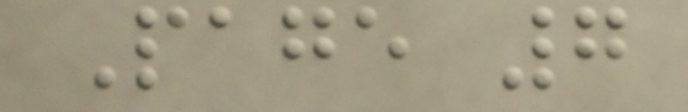Page 7
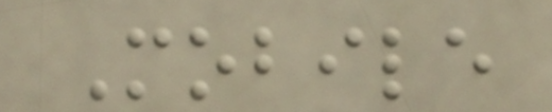Mobile
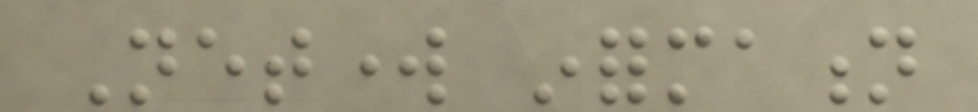Network information
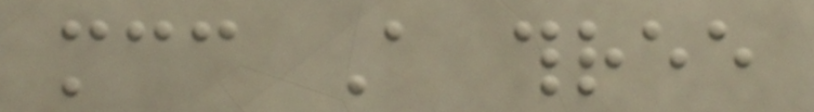mcc A three
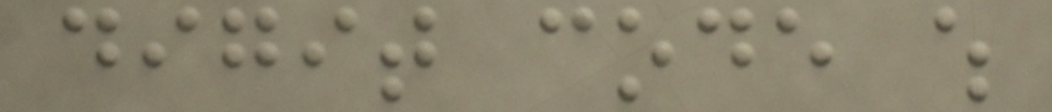digit code which
